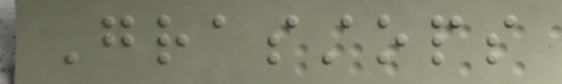Grasstops
